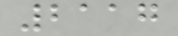2117
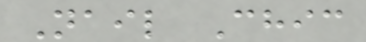Nail Chic
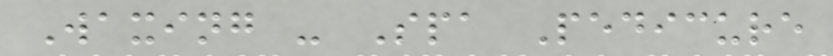Waxing - Spa Pedicure
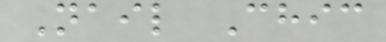Nail Chic
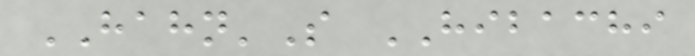HAHN'S HIBACHI
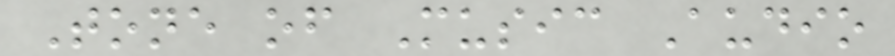Tone of Music Audio
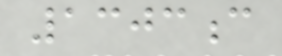1303c
